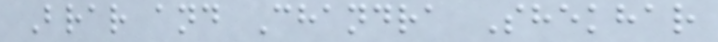Brar and Chandra Shekhar
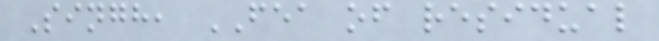Singh, FEA of residual
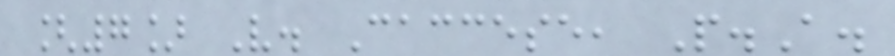[7] V. Caccese, P.A.
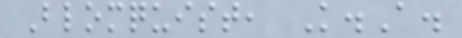Blomquist, K.A.
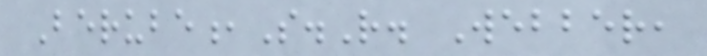Berube,S.R. Webber,
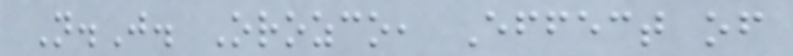N.J. Orozco, Effect of
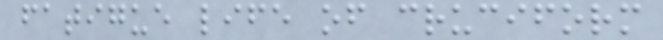fatigue life of cruciform
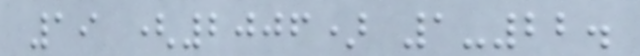19 (2006) 1-22.
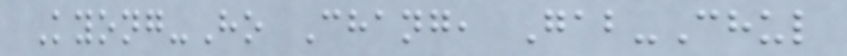Kyong-Ho Chang, Gab-Chul
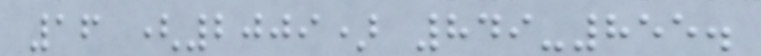16 (2009) 849-855.
